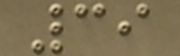39
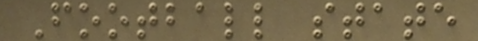Football state
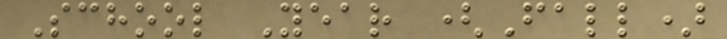School Year (Fall)
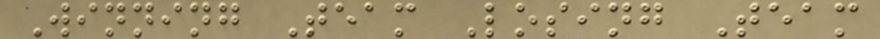Winning Team Losing Team
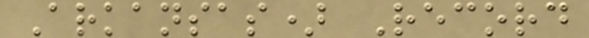Arkansas) Record
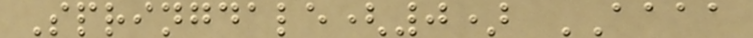Springdale(0) AAAA
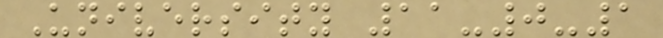University 11-0-1
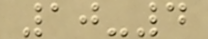10-4
